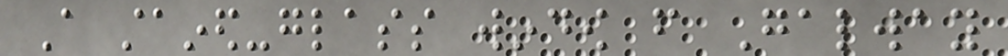A stained-glass window from Galway
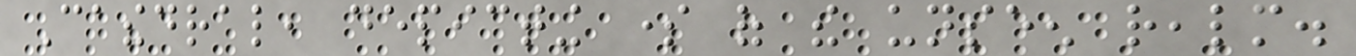Cathedral, depicting some of the unseen realm.
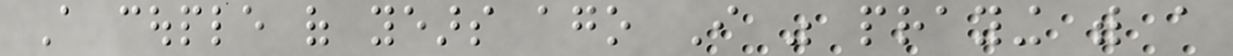A couple of years ago I was praying with a
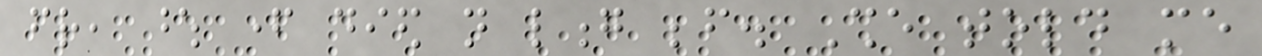friend, whose father died not long before. She told me
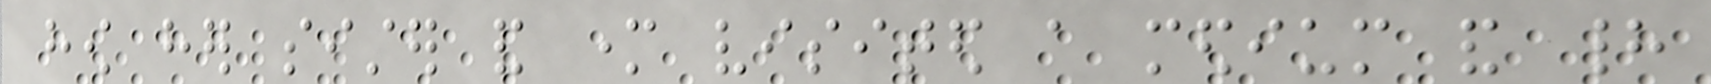how her sister and mother visited a medium and had
